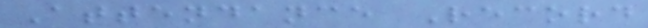Attendance Record
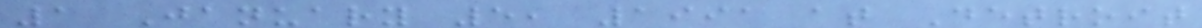1 January 5, 1991 at Detroit
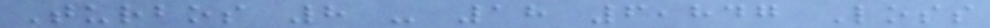Turbos 8 - 18 6,847 Loss
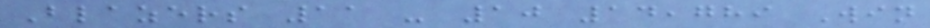Blazers 11 - 10 14,789 Win
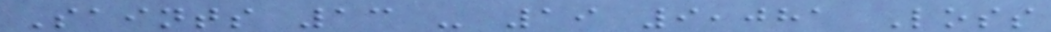Saints 13 - 19 9,081 Loss
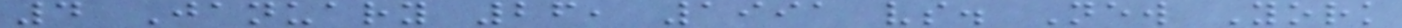4 January 26, 1991 vs. New York
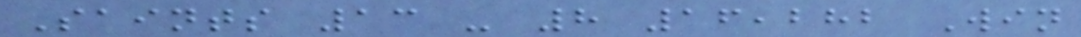Saints 13 - 8 16,282 Win
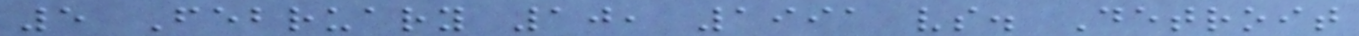5 February 10, 1991 vs. Detroit
